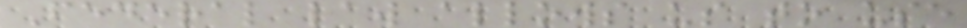Federal law allows us to use
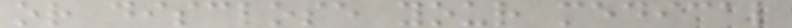or disclose your medical
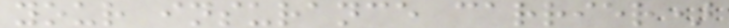your insurance carrier)
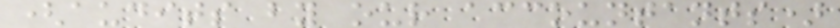(audits by our accountants)
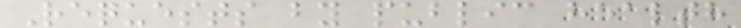Requests by public health
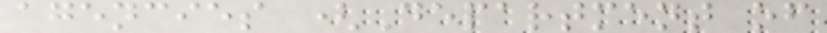agencies (Department of
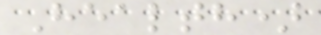Health)
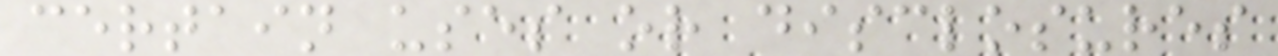certain uses or disclosures
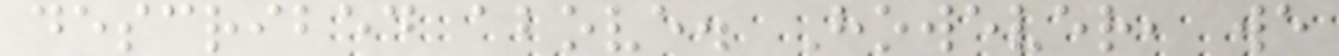described above. However, we
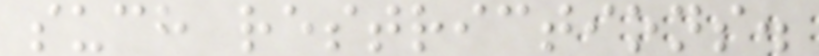such restrictions.
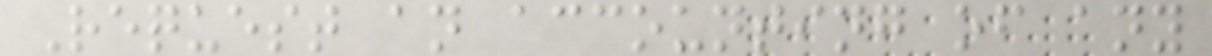Request an accounting of any
